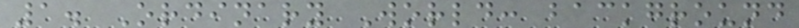1. Ordinary World: background
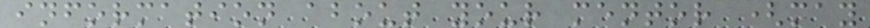information about your mentor (may
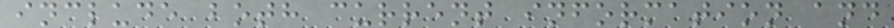include both current information and
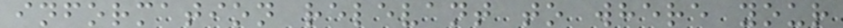information relevant to where your
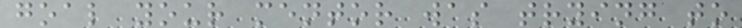goal your mentor was trying to
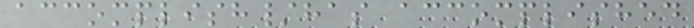accomplish/has accomplished
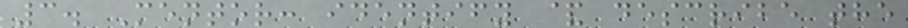3. Mentor: identify & describe the
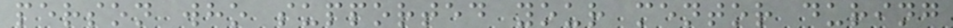person who supported your mentor during
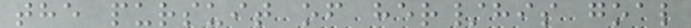the pursuit of her/his goal
